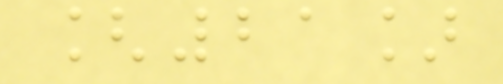[21]
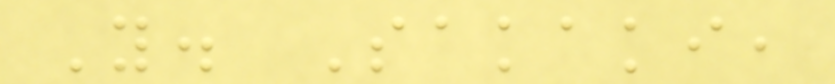Y. Sakaki,
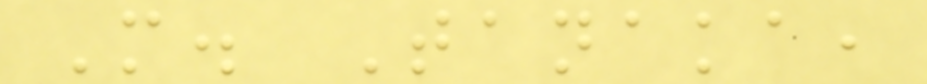M. Tanaka,
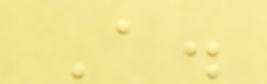A.
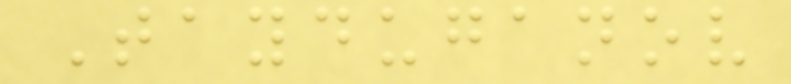Tayduganov
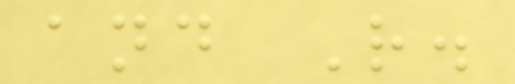and R.
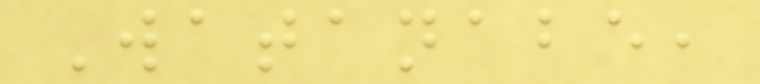Watanabe,
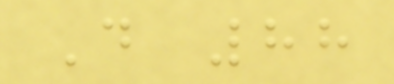D 88
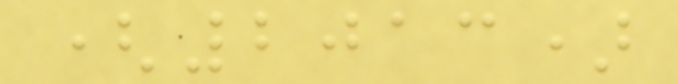(2013)
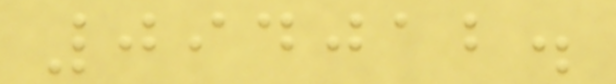094012.
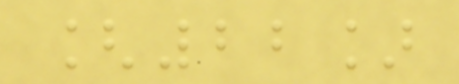[22]
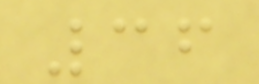36
